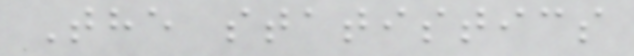The statistics
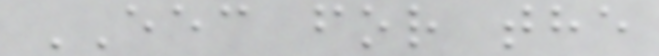EEC for the
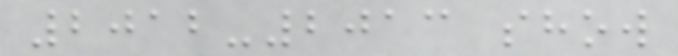2012-2013 show
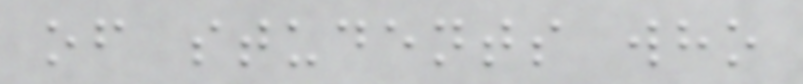of students who
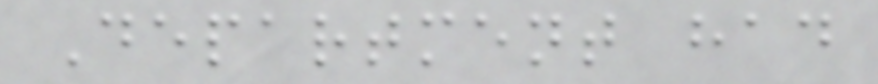Department had
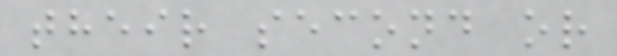their second or
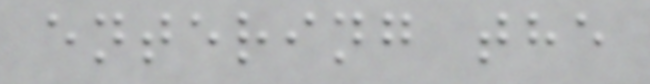entering the
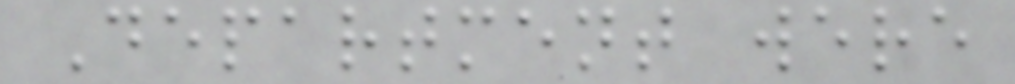Department were
